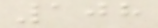108
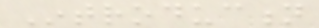Introduction
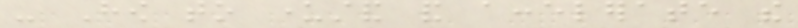- How to understand and accelerate the
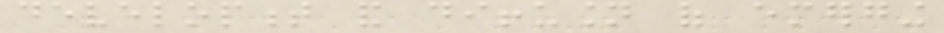development and diffusion of emerging
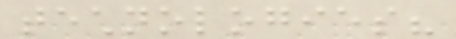technologies?
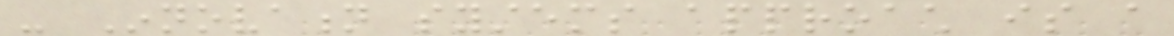- Innovation systems approach is a
